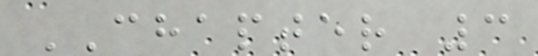CHAPTER 3
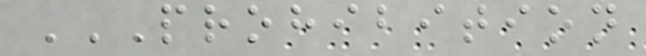PROHIBITION
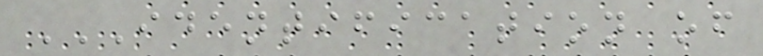IDENTIFICATION OF
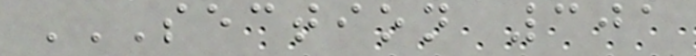SECTION 301
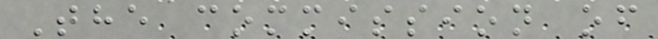The commission of
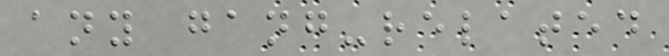any gang-related
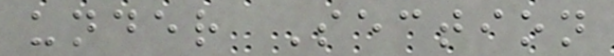under Section
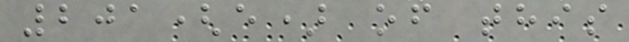201(e) of this
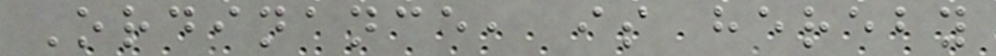Ordinance, is hereby
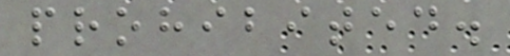prohibited.
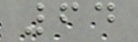64
